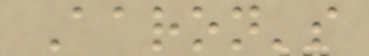Aaron's
